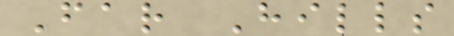Far Hills
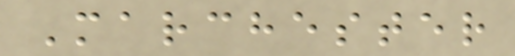Marchester
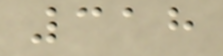318
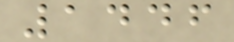1446
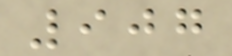907
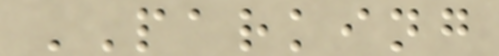PARKING
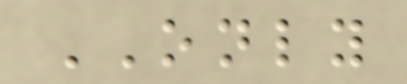ONLY
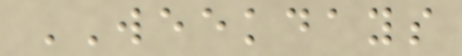WEEKDAYS
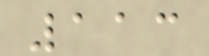113
